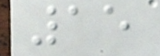15
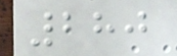280
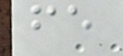fe
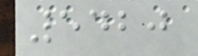5420
